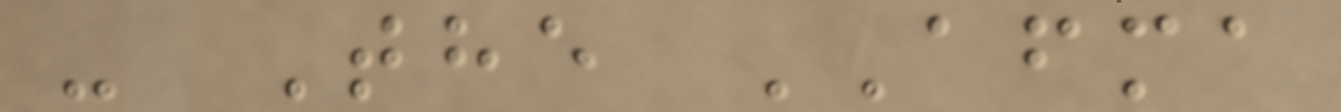- The AFMA
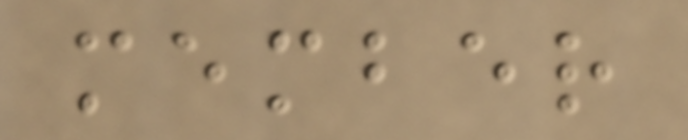member
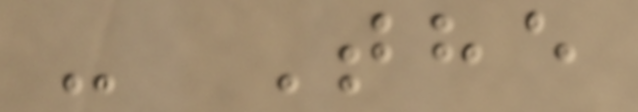- The
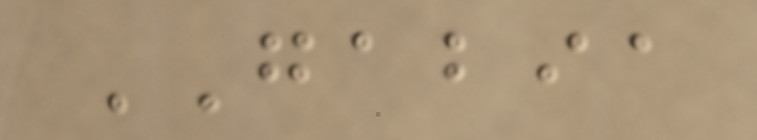GABIA
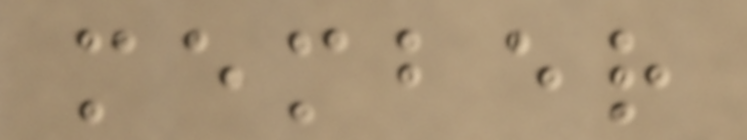member
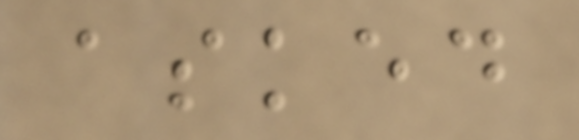asked
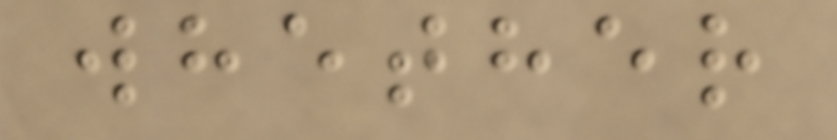whether
